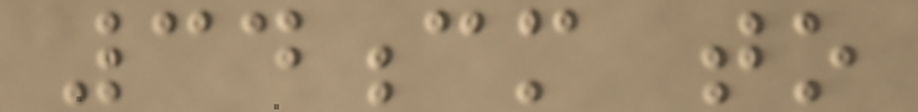34cm to
